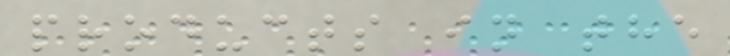products in the
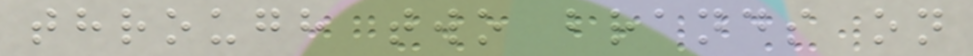through two brands on
